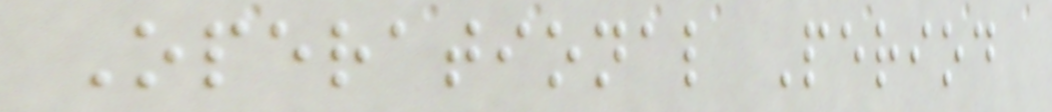Operational Period
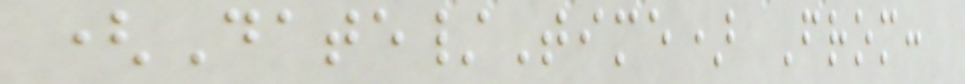(Date/Time) From:
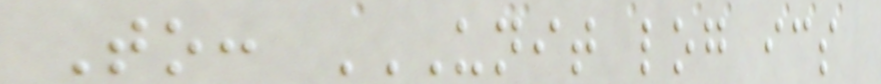To: UNIT LOG ICS
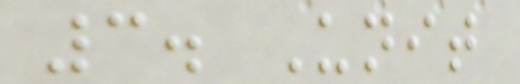3. Unit
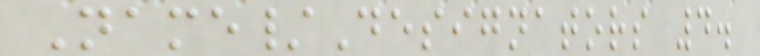Name/Designators 4.
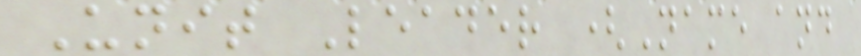Unit Leader (Name and
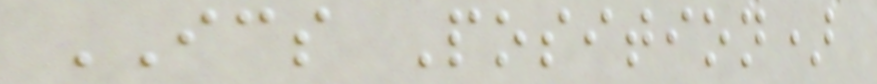ICS Position)
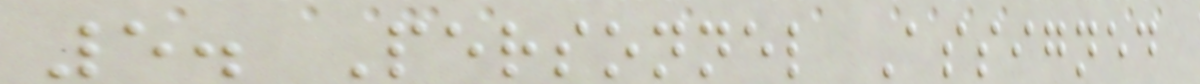5. Personnel Assigned
